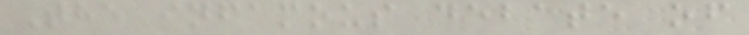The infamous debate of
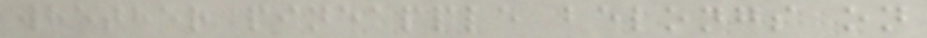whether pineapple belongs on
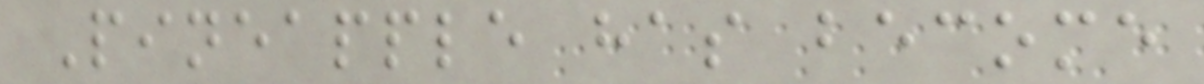Pineapple has become
